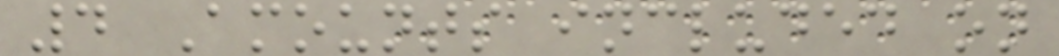4 Amounts included on
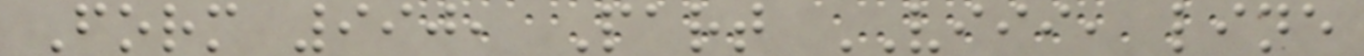Form 990, Part VIII, line
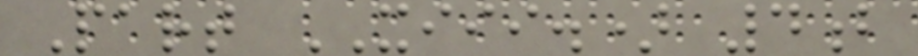Part XIII.) 4b
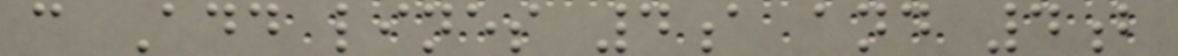c Add lines 4a and 4b
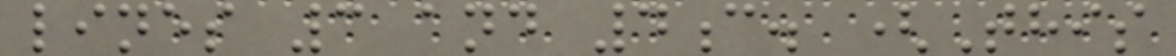lines 3 and 4c. (This
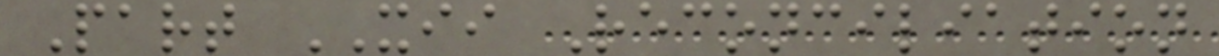Part XII Reconciliation
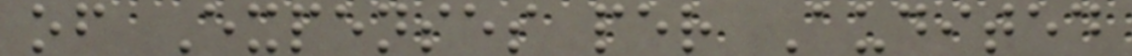of Expenses per Audited
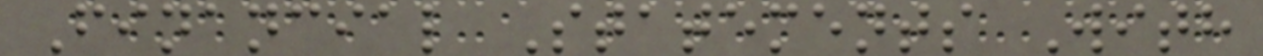Financial Statements With
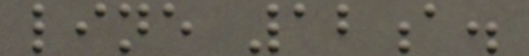line 12a.
